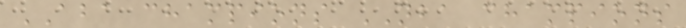ABA champions NBA champions
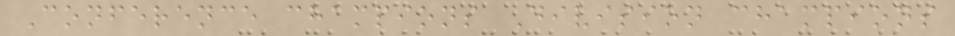Conference champions Division champions
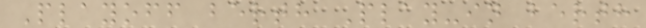Playoff berth Play-in berth
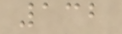132
